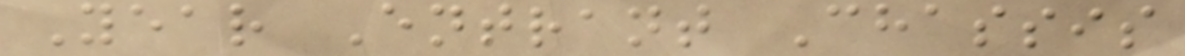Year Entrant Chassis
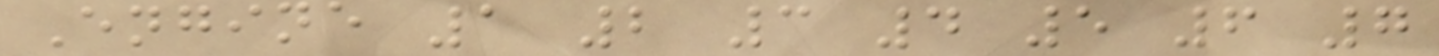Engine 1 2 3 4 5 6 7
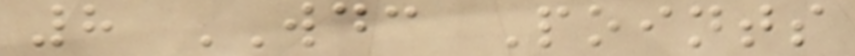8 WDC Points
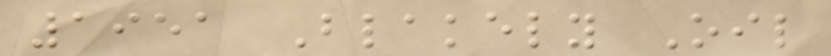1951 Blakely Oil
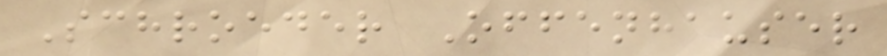Schroeder Offenhauser
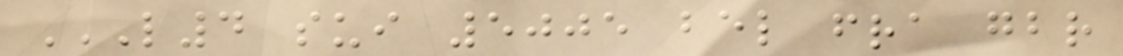L4 SUI 5005 BEL FRA GBR
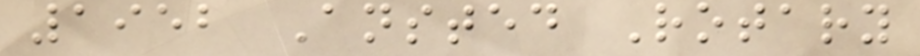1952 Ansted Rotary
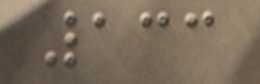133
